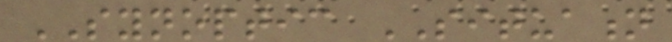SYNOPTIC SITUATION
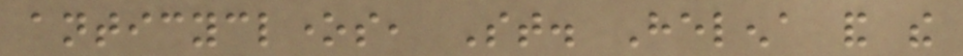anticyclones, St. Helena and the
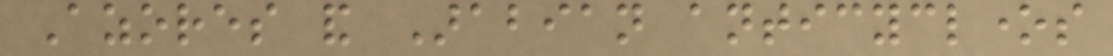Azores and Arabian anticyclones
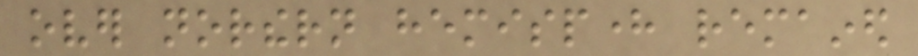over northern hemisphere remained
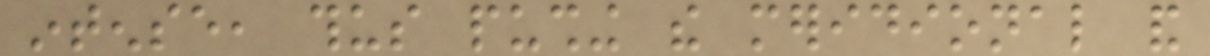intense, thus pushing the meridional and
